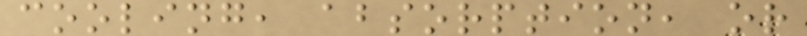cooling, absorption, or
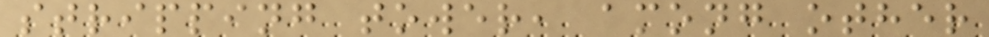stripping tower, among other
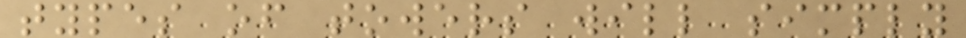types of towers will simply
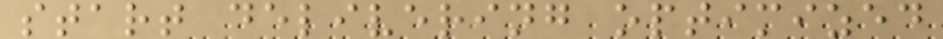start delivering optimized
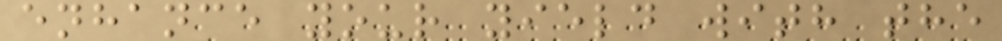enhance your yield with the
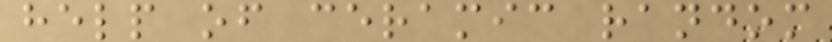help of ceramic random
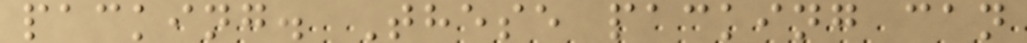packing. These packing can
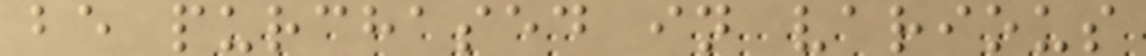be purchased in various
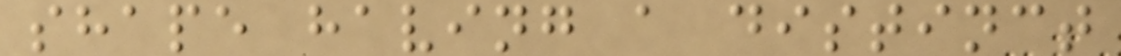shape having a distinct
